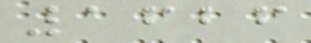1626
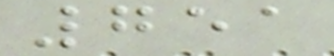751
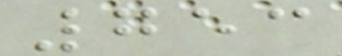753
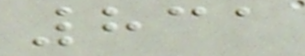831
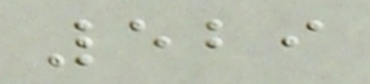529
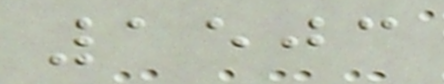1503
